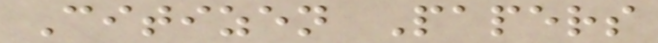Citizen Papers
